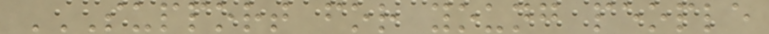SUPPORT FOR YOUNG PEOPLE
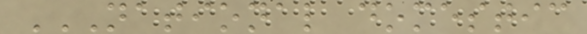NATIONAL DOMESTIC
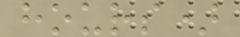hours)
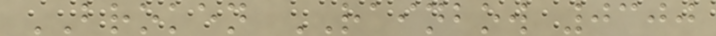BROKEN RAINBOW 0300
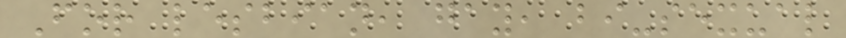For lesbian, gay, bi-sexual
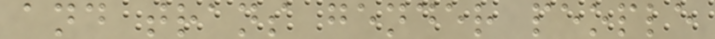and trans gender people
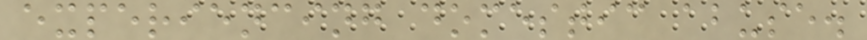experiencing domestic abuse.
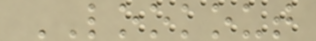LOOKOUT
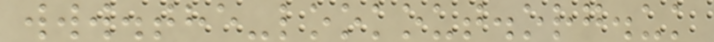www.the-lookout.org.uk
